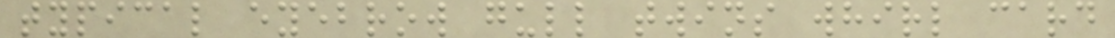typical eyebrow gull twins whirl card
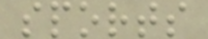sports
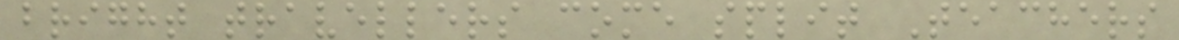bright travellers come split Teachers
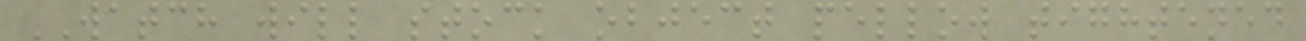WATCH will stock object pellow tightened
